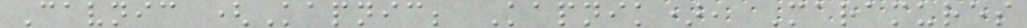Cavnic (Kapnic; Kapnik), Maramures
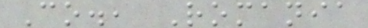Co., Romania
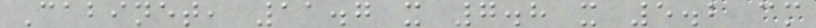Cabinet, 11.7 x 7.8 x 5.2 cm
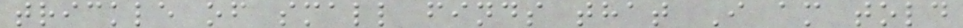trickle of small finds that I am told
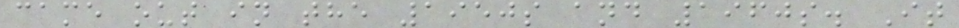came out in the 1950s and 1960s. It
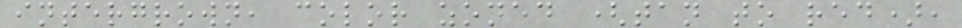intergrown, color zoned (tan to red),
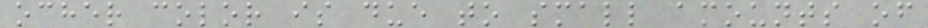ocher color is due to small amounts of
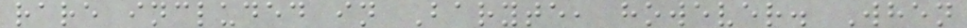rare included in Baryte, however. When
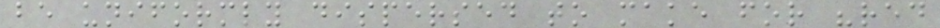be uniformly dispersed to make for "red
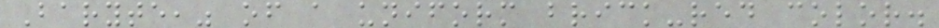Baryte," of a uniform brick-red color.
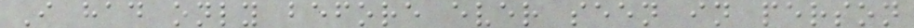I had only before ever seen in person
